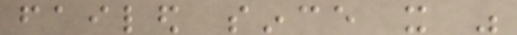failed since it was
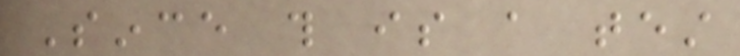Since this is a test
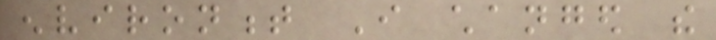environment I changed the
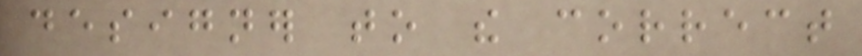designer to the correct
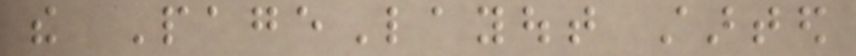the PageLayout started
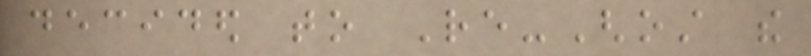decided to Re-Ghost the
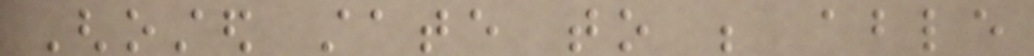Ghosted state to be able
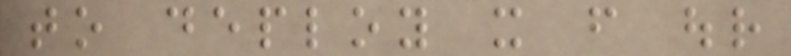to deploy it from our
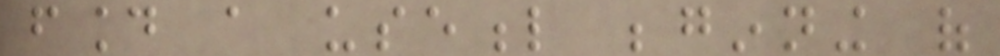found a useful beginning of
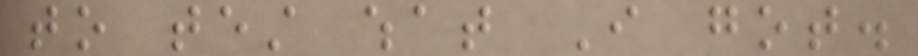to test what I got.
